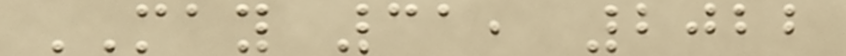MAY 31, 2022
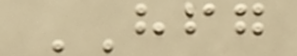HFG
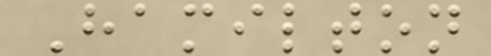Hamilton
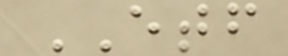ETF
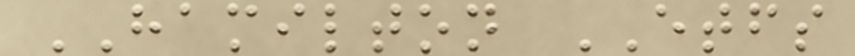HAMILTON ETFS
